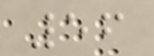56
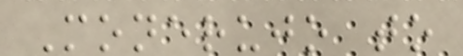Monerujo to
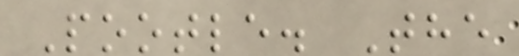Pootle. The
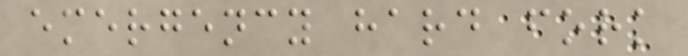emergency hard fork
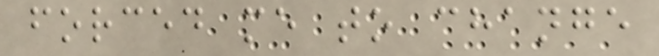forced me to change
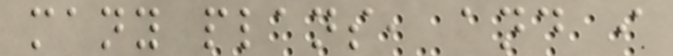many plans, and i
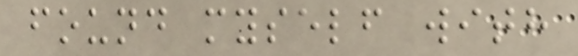found myself with
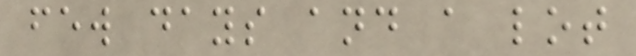few days and a lot
